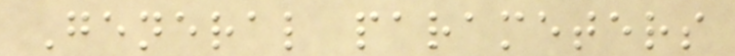General parameters
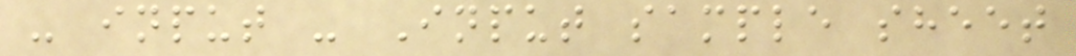- input - Input sample sheet
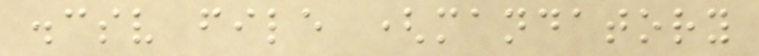.csv file (mandatory
